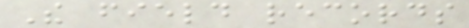The field records
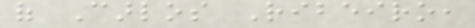of Carlos Ribeiro,
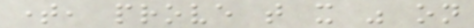time, prove that it was on
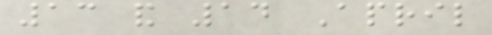13 and 14 April
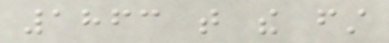1863 that the first
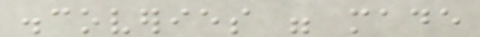discoveries were made
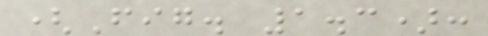(Fig. 1.3):
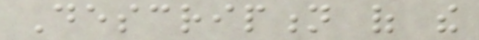Description of the
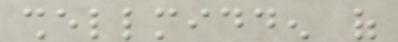shellmidden of
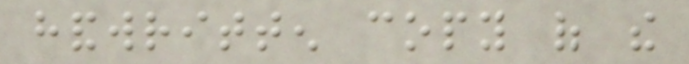handwritten copy of the
